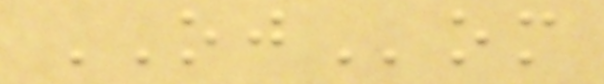OJom
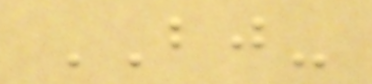BJ-
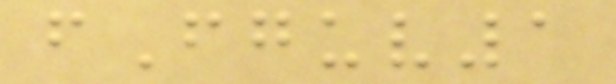fFguv1
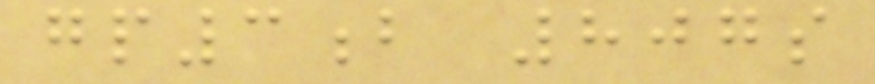gp3b 807s
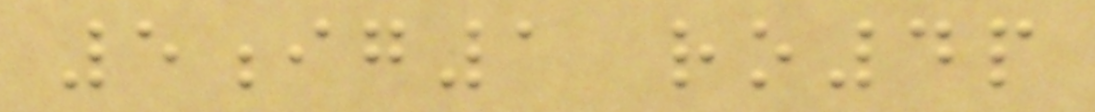5ig1 ro4p
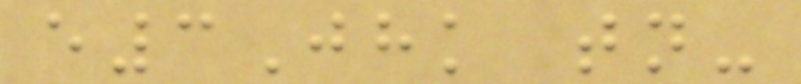e3Jhk tn-
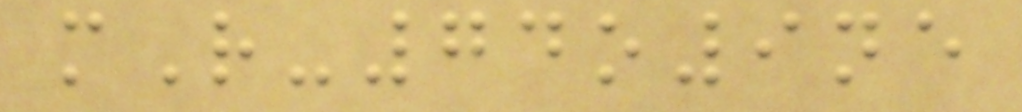mR-74o9ne
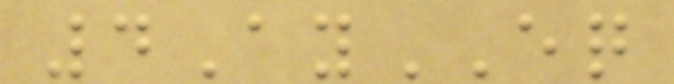4AyEQ
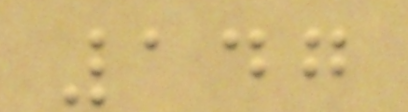147
